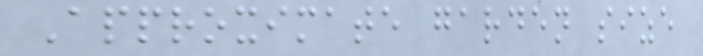Approximate garden size
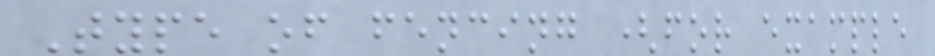Type of fencing (for example
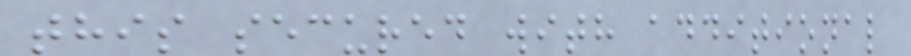this secured with additional
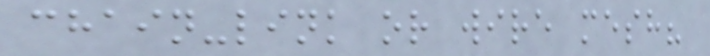chain-link or wire mesh?
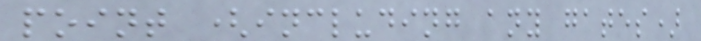point (including any gates)
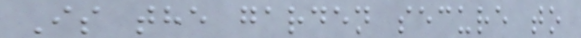Is the garden secure to
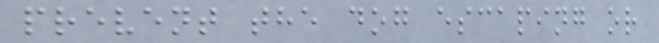prevent the dog escaping or
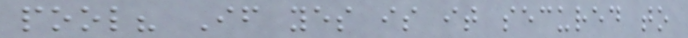pool? If yes is it secured to
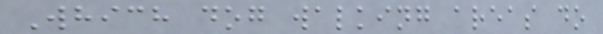Which dog walking areas do
